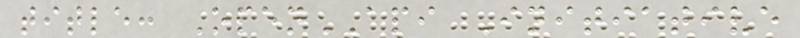title: OpenAPI Initiative
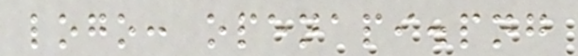logo: openapi.png
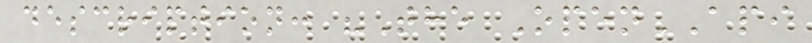description: "The OpenAPI
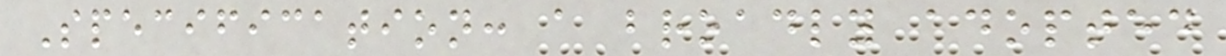Specification: a broadly adopted
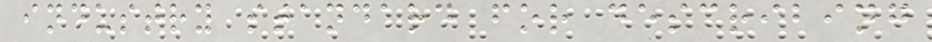industry standard for describing
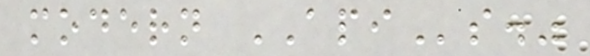modern APIs."
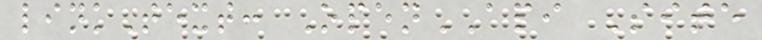linkText: OpenAPI Site
